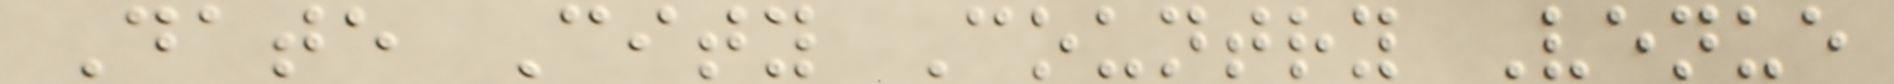Date City Country Venue
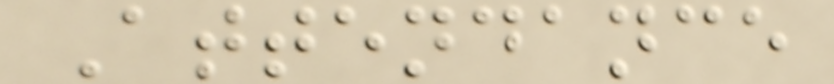Attendance
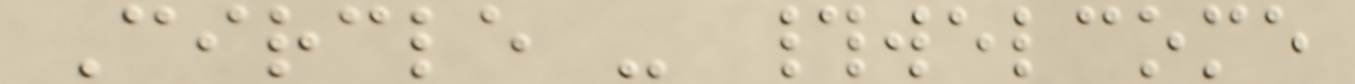Circle - #welcome
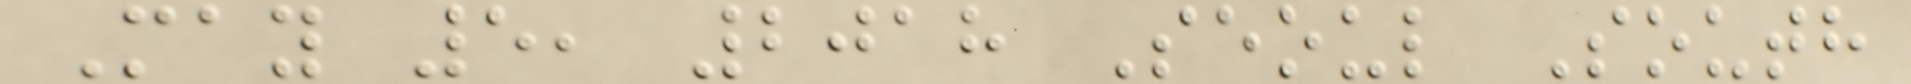May 5, 2018 Seoul South
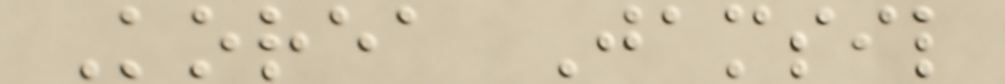Korea Jamsil
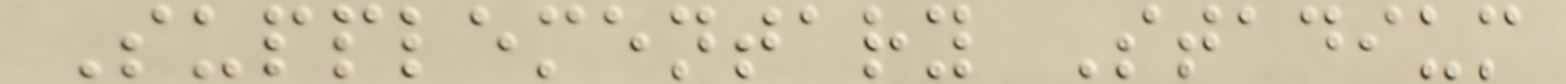Supplementary Stadium
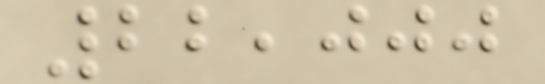22,000
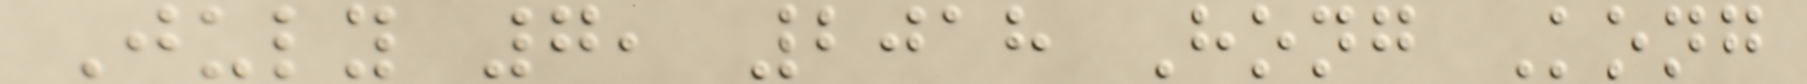July 7, 2018 Hong Kong
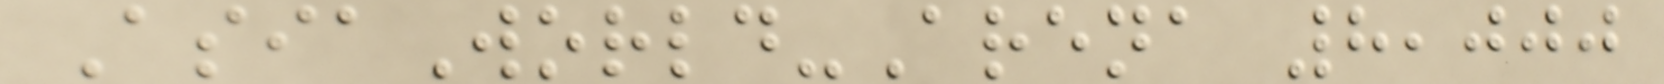AsiaWorld-Arena 8,000
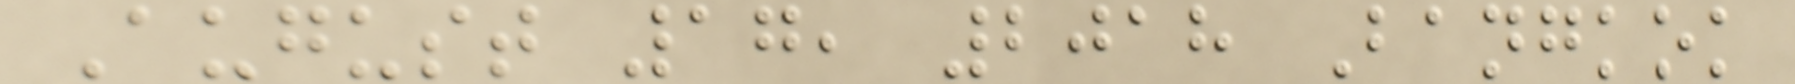August 17, 2018 Bangkok
